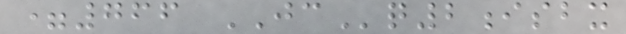=766 JCq2isbx
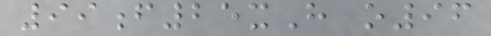99f25xH o96
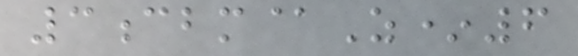3cbm@Z*6
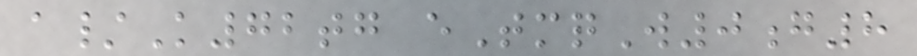a/K72tg eTmqW0g8
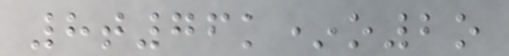8t76k*o2o
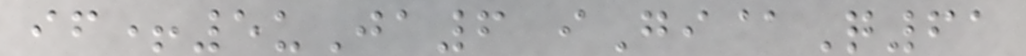if+5uJa6 iGi@Q61
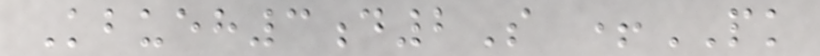Kbueh3d2S +PK
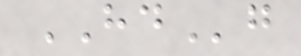HDg
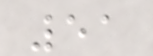51
